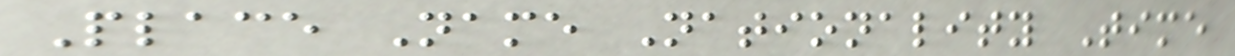Place Name Nationality Time
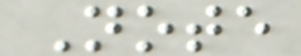Note
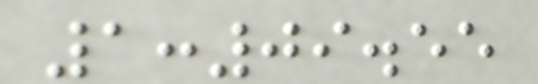1:09.55
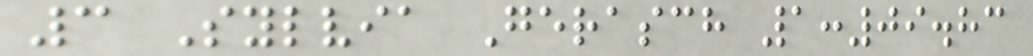3 Sylvia Gerasch 1:09.83
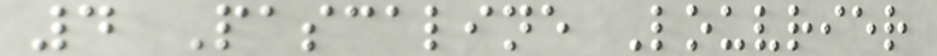4 Pascaline Louvrier
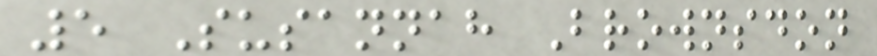5 Susannah Brownsdon
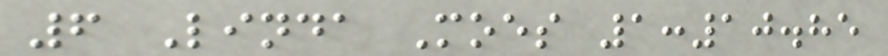6 Linda Moes 1:10.85
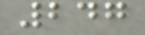247
